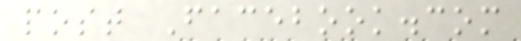post Facebook.com
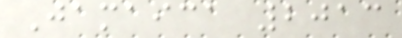Jamaica 2013
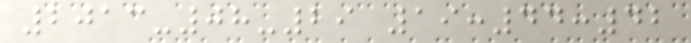2013-08-29 19:44:42
